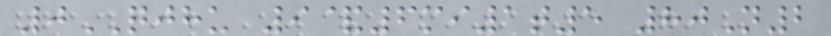0QJHU 9&6mi1t5 80N2
